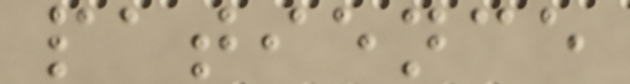patience
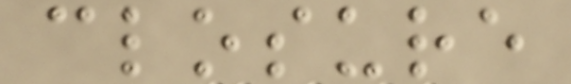closure
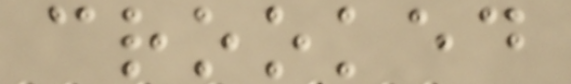crooked
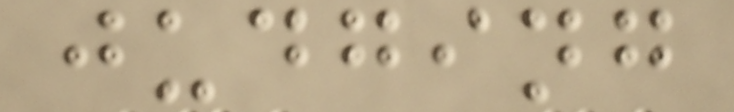judging
